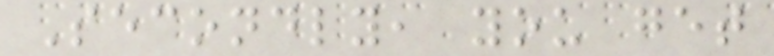Secondly, you get
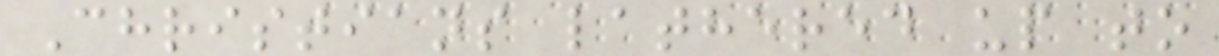Christians lathered up to
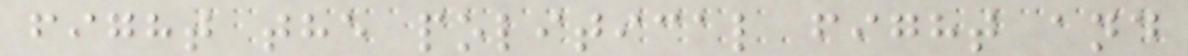fight the political fight and
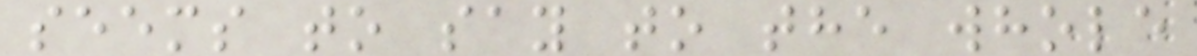seems to say to the whole
